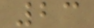23
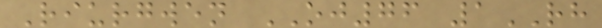Riurgwen OJ76 1RH
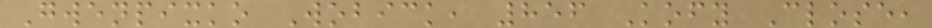Gwenpixko Wobick, 856 Kofy Close,
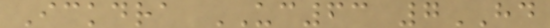Ickdra UC63 7HD
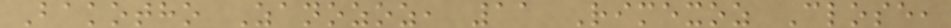Bakotho Zanozoz, 11 Rimexoz Close,
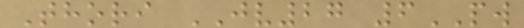Thori JV27 6PW
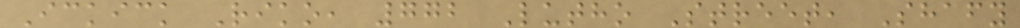Ickick Riko, 772 Lutho Street, Shafy
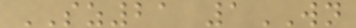SZ21 1WN
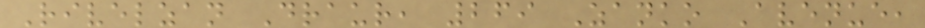Rivelzan Draur, 269 Zanko Avenue,
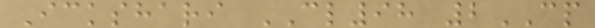Ickshari CL98 2CP
